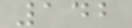142
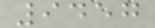9457
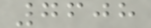7608
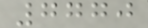7770
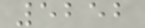5252
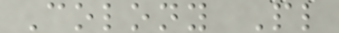Colony Pl
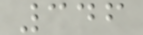346
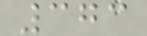373
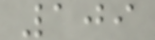109
